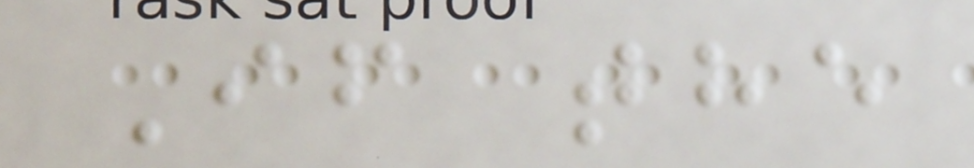If the
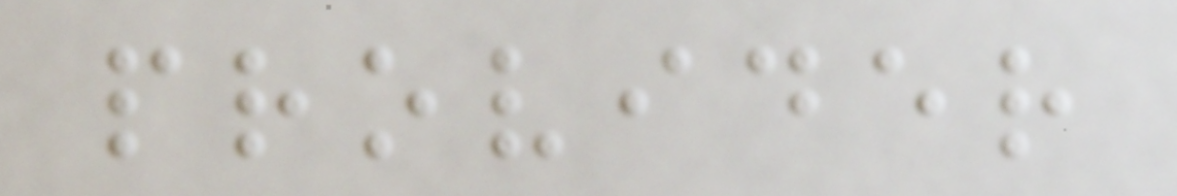provider
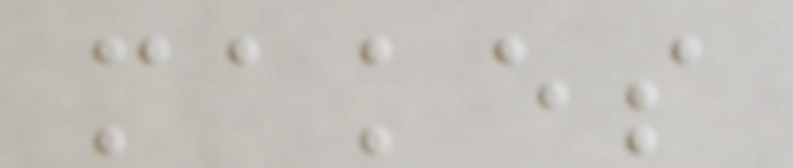makes
